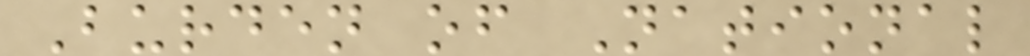Burden of National
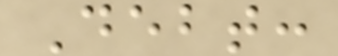Debt:
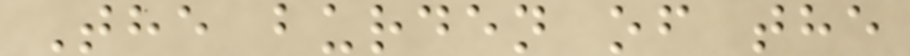The burden of the
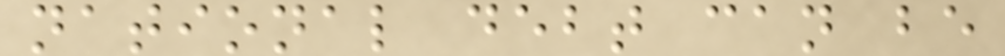national debt can be
